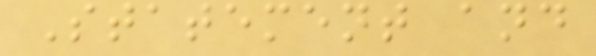Statement and
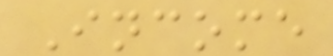Income
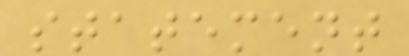statement
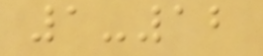1-12
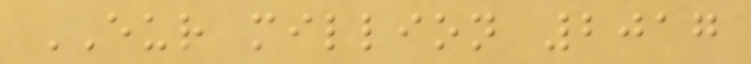EUR million 2017
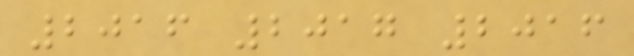2016 2017 2016
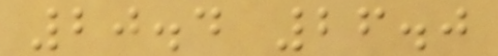20.4 26.0
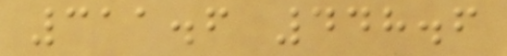311.6 448.6
